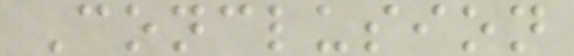Conclusion
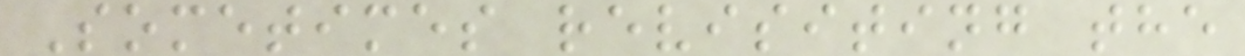Sometimes revisiting the
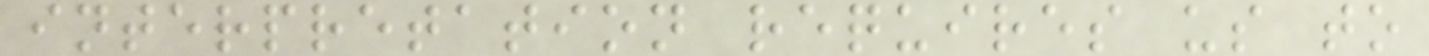interpretation requires us to
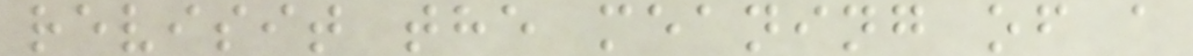revisit the meaning of a
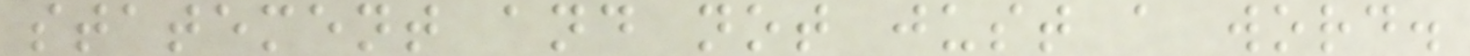statement and not just a word.
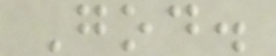God.
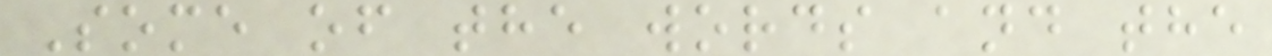Some of the words and the
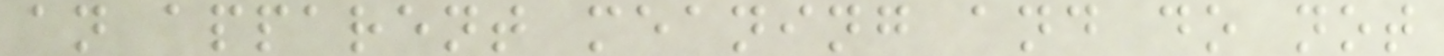an apparent meaning and do not
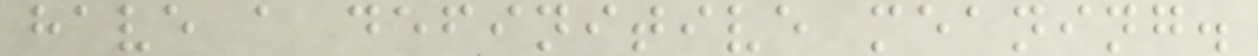have a definitive meaning.
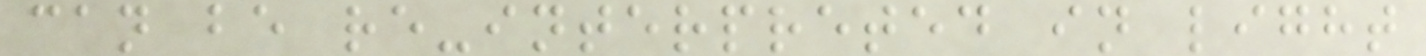can be re-interpreted in light
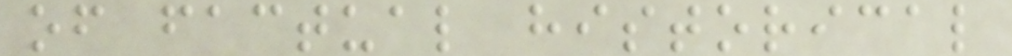of factual historical
